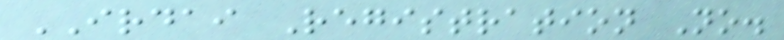IRDAI Registration No.
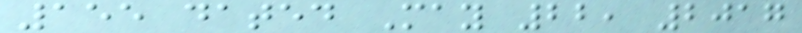155 dated May 22, 2017
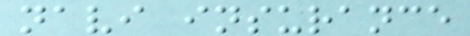navi insurance
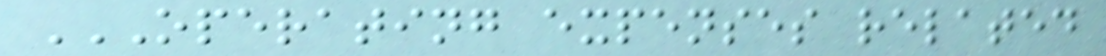OPERATING EXPENSES RELATED
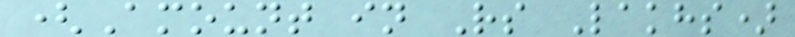(Amount in Rs Lakhs)
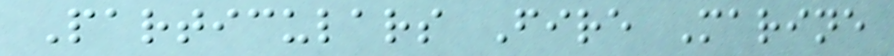Particulars Fire Marine
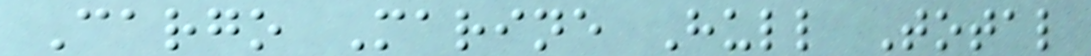Cargo Marine Hull Total
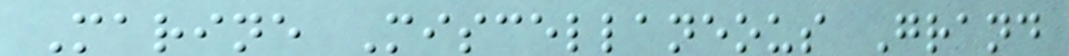Marine Miscellaneous Grand
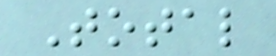Total
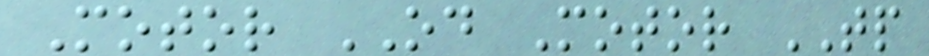Motor OD Motor TP
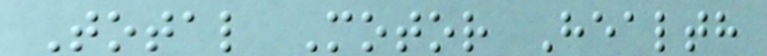Total Motor Health
